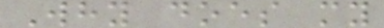Why does my
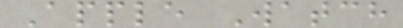Apple Watch
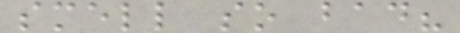smell so bad?
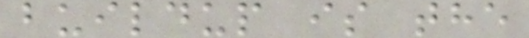buildup is the
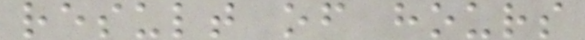result of hours
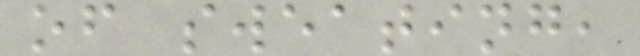of sweating,
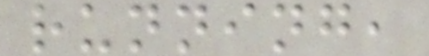running,
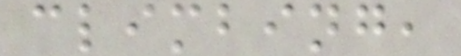climbing,
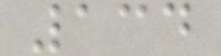134
